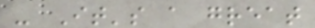- It's a great
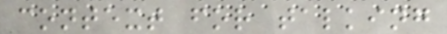context for talking
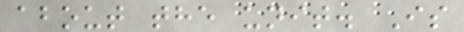about the unit. Is
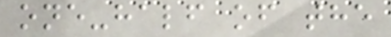one-half of the
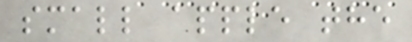small apple the
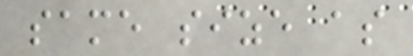same size as
